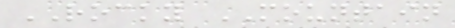ROCKY MOUNTAIN
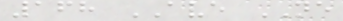168 AVE NE
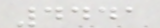4441
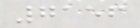7156
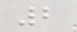2
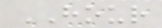HOUR
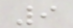9
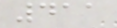411
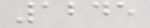1245
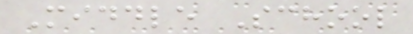Middle School
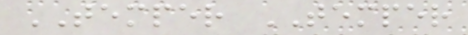TEMPER TEMPER
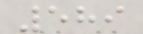589
